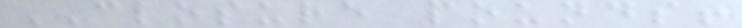CLOSURE pounds!
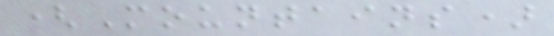(Mountains)
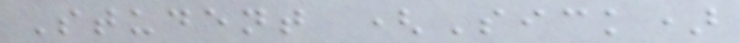Student (Sick)
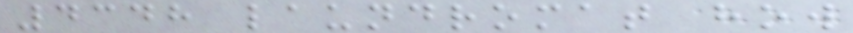4348 laundromat how
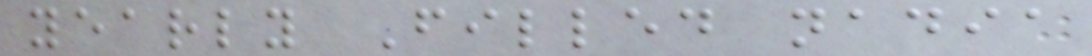yearly Filled nadia
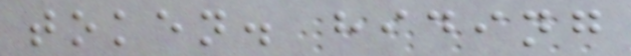token. hiding
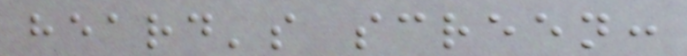heard's screen:
